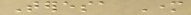Teresa Mother
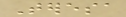Teresa
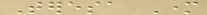Teresa Mother
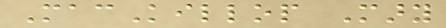MacKillop Mary
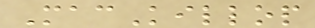MacKillop
